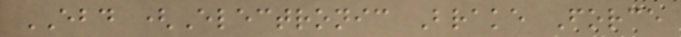EBD (Electronic Brake Force
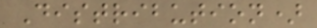Distribution)
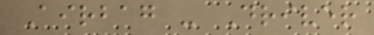Airbag - Driver
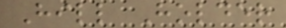Hill Holder
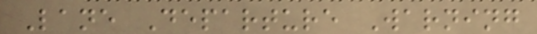Lane Departure Warning
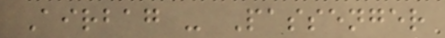Airbag - Passenger
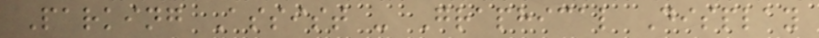Parking Assist - Graphical Display
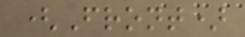(Front)
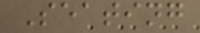Seating
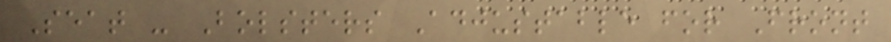Seat - Bolsters Adjustable for Front
